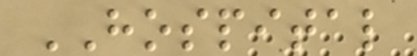HOSPITAL
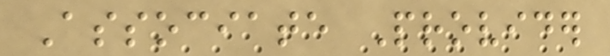Associate Provider
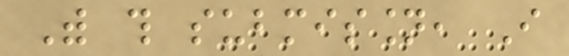With this submission, I
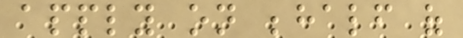apply on behalf of
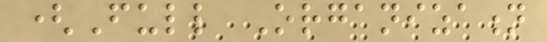(Full Organization
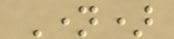Name)
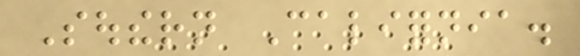Southern California.
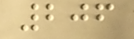206
